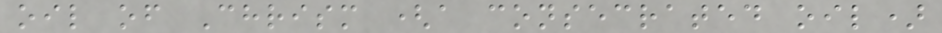oil of Chrism (a consecrated oil)
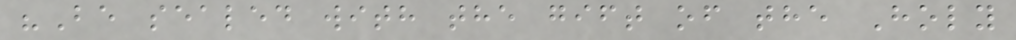"Be sealed with the gift of the Holy
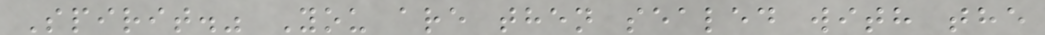Spirit." You are then sealed with the
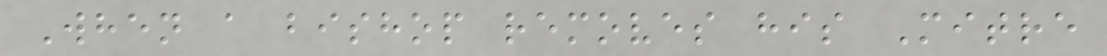When a bishop removes his Mitre
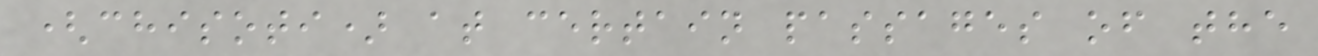(chisoti) at certain passages of the
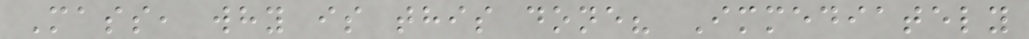Mass, why is this done? Immediately
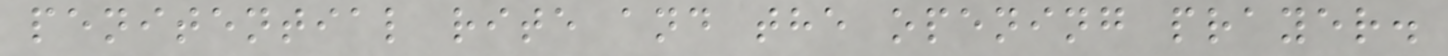penitential rite and the opening prayer.
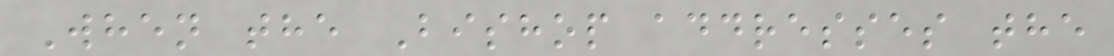When the Bishop addresses the
